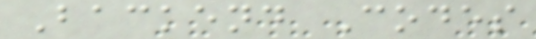Backend Codes
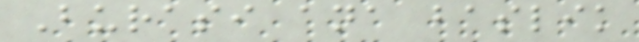Burasi ana baslik
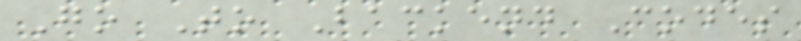Go To Backend Codes
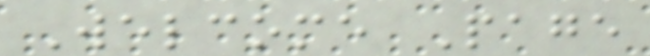Welcome Page
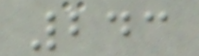243
